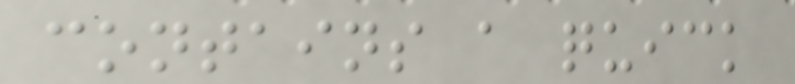contains a quick
